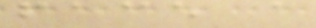face a
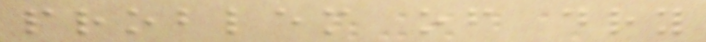problem of dry
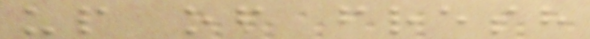up of fresh
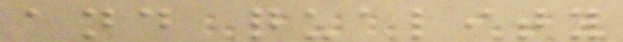and quality
